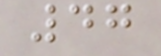47
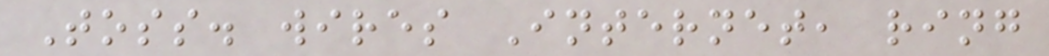Toss. wires Internet, ring
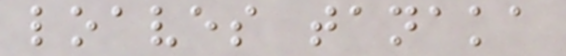loaves tanaka
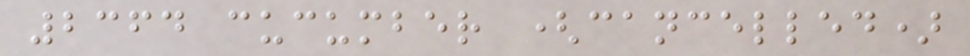2364 cucumber (cancelled)
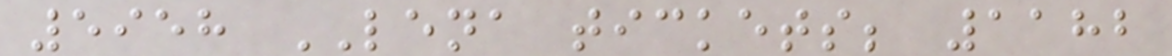5958 LENA tickets; 1182
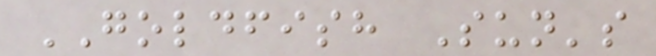GOLDFISH Sun's
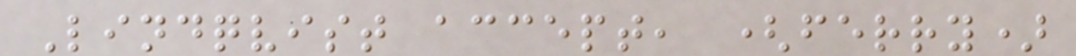Lindqvist accept, (ferry)
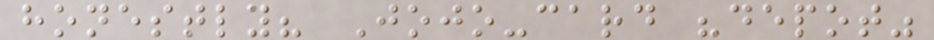honestly? Jojo-card "depot"
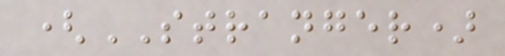(STRANGER)
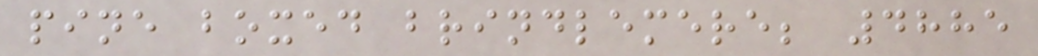pine boxed brindlemere; 4885
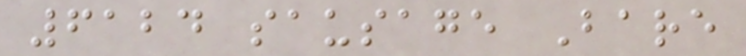6124 sausage Bare
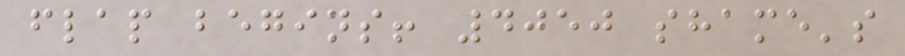flap begins! 4050 shame's
